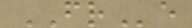FRe
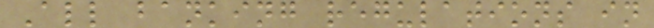All banking regulations in
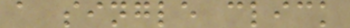a single click
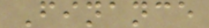Finance
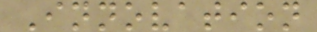Innovation
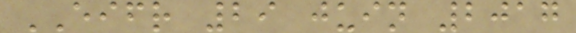EIFR 29 juin 2017
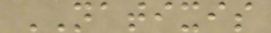NATIXIS
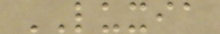LUXIA
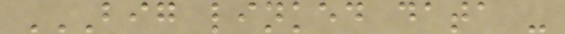BIG LINKED DATA -
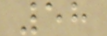58
